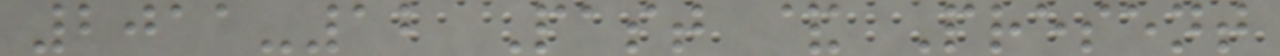2011-12 Past & Present
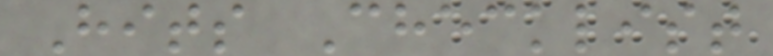Hits Checklist
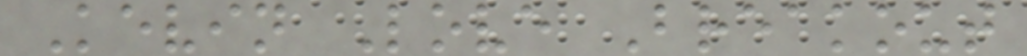Kevin Love Breakout
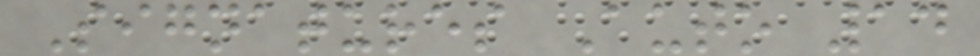Signatures Auto 14
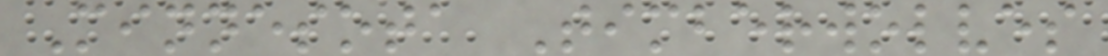Minnesota Timberwolves
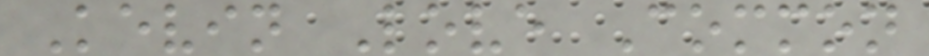Kevin Love Common
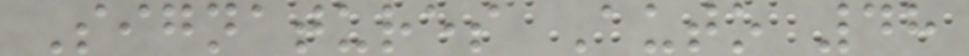Signatures Auto 48
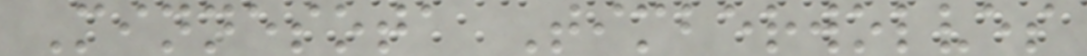Minnesota Timberwolves
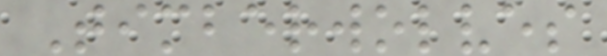Timberwolves
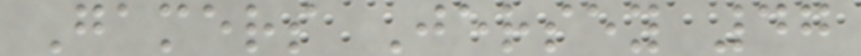Gamers Jersey 47
